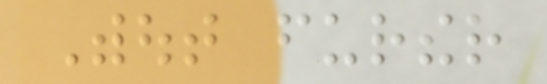Without further
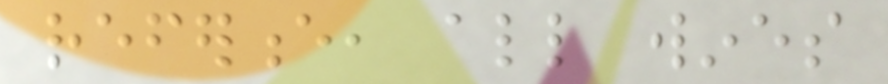reference, all wines
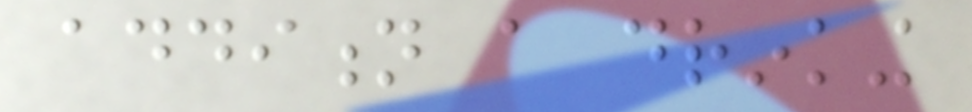addition a drinking
